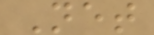Net
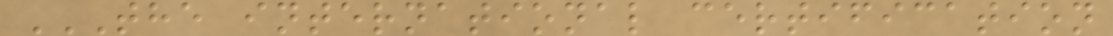THE INTERNATIONAL CERTIFICATION
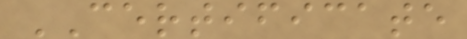CERTIFICATE
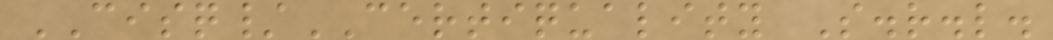CISQ/CERTIQUALITY S.r.l.
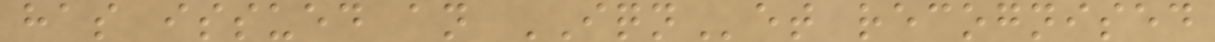has issued an IQNet recognised
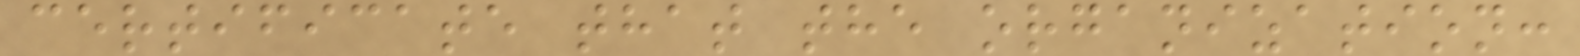certificate that the organization:
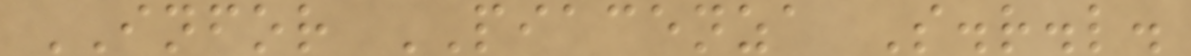INFOR PIACENZA S.r.l.
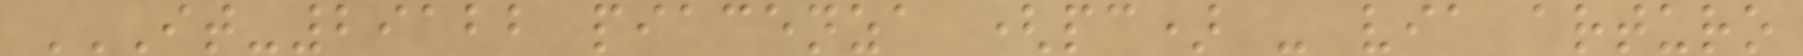IT-29122 PIACENZA (PC) - VIA ARTURO
